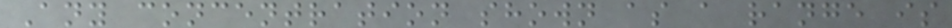Any concentration shown as a range is
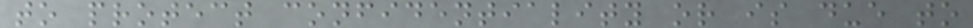to protect confidentiality or is due to
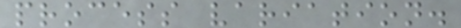process variation.
